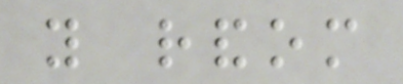you random
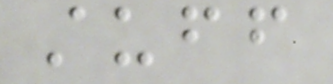stuff
